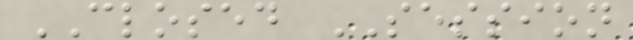CLOSED SESSION
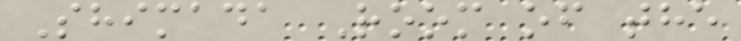Shimada Room of the
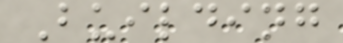Building
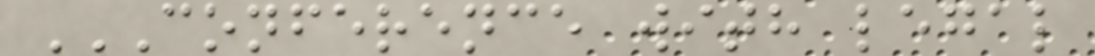CONFERENCE WITH LEGAL
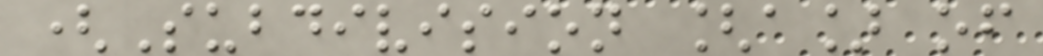(Subdivision [a] of
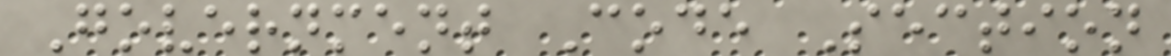Government Code Section
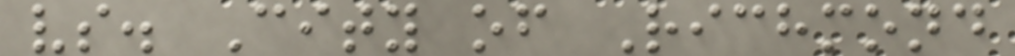vs. City of Richmond
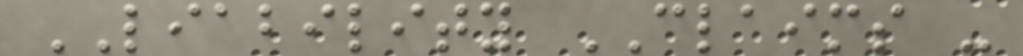LIABILITY CLAIMS -
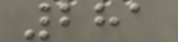281
